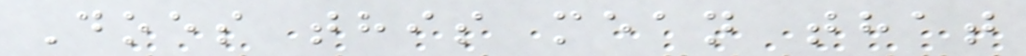Does this mean that
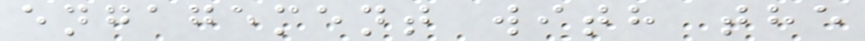engagement with the
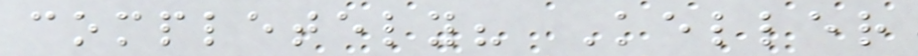completely? Keller
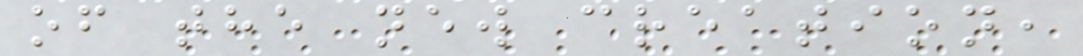of the new creation,
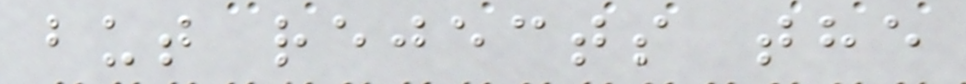but rejects the
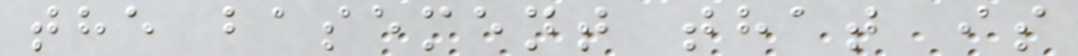the basement that is
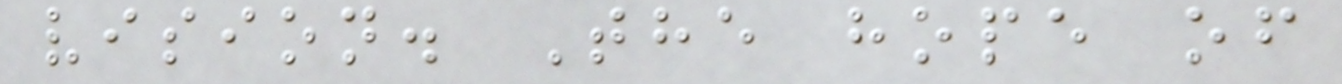vision. The hope of
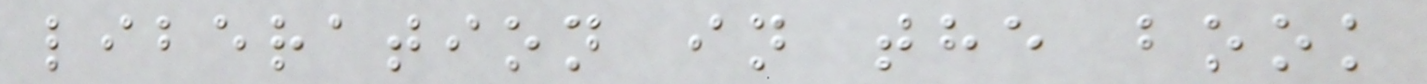liberation in the book
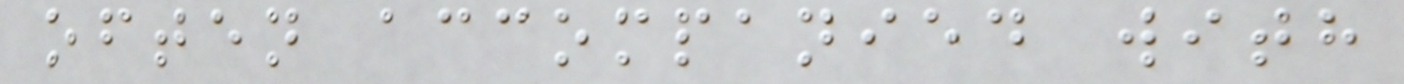often accompanied with
